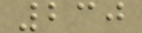230
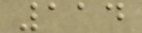114
